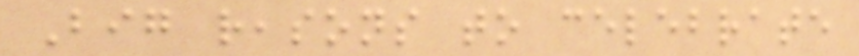Big reasons to celebrate
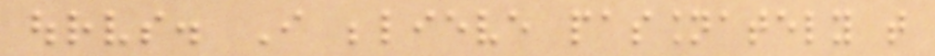ourselves. I believe passionately that
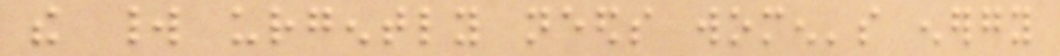the world urgently needs women's energy
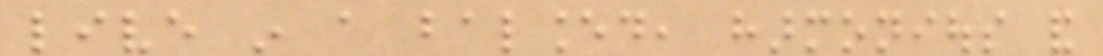live in a balanced, harmonious and
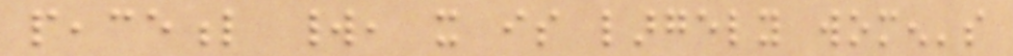peaceful world, it is largely women's
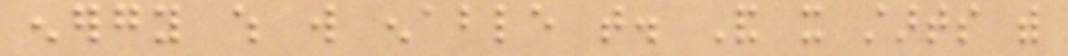energy which will enable that. And it starts with
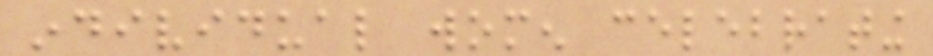individual women celebrating
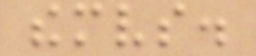themselves.
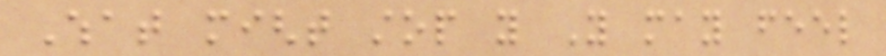What might stop you You may feel
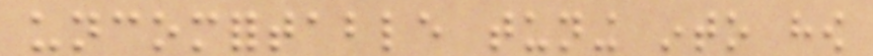uncomfortable tuning into how
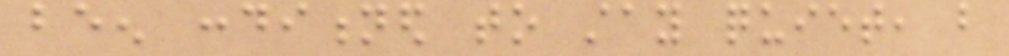been conditioned to stay quiet, but
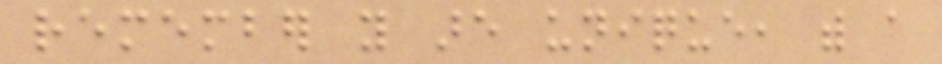remember you are unique, with a
